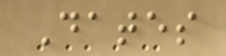Dates
